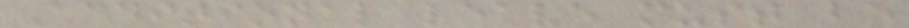Additional leave must be
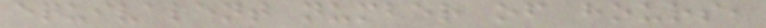equivalent number of hours,
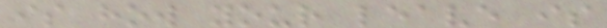is how your leave is
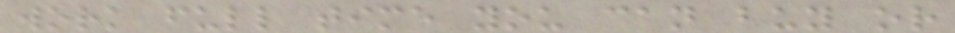work full time you can buy or
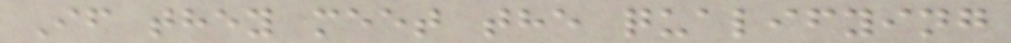If they meet the qualifying
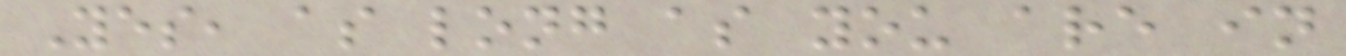Yes, as long as you are in
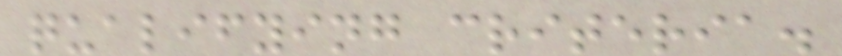qualifying criteria.
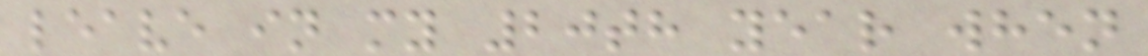leave in my 20th year when
